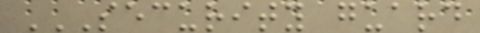SECURITY GUARD
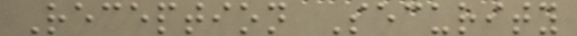Reception Security
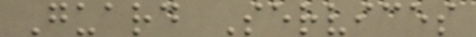Guard Services
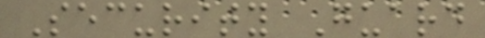Security Guard
